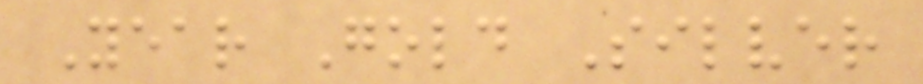Year Gold Silver
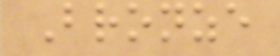Bronze
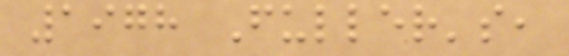1978 Fuller's,
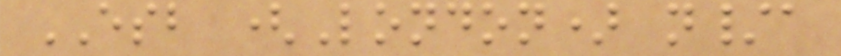ESB (London) n/a
